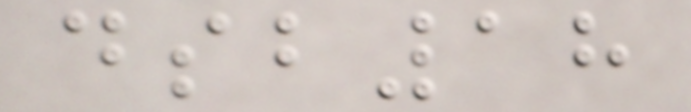dsb18
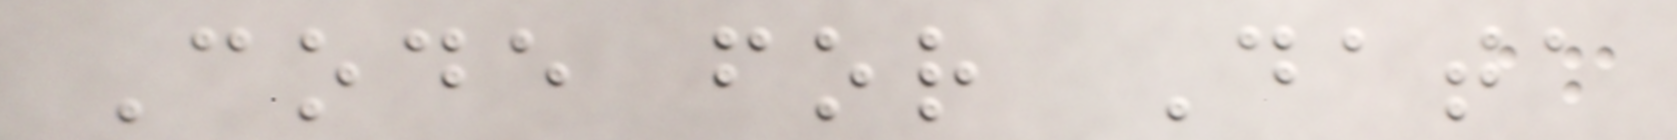Code for Data
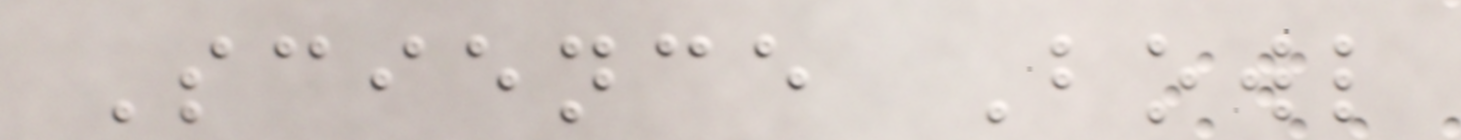Science Bowl
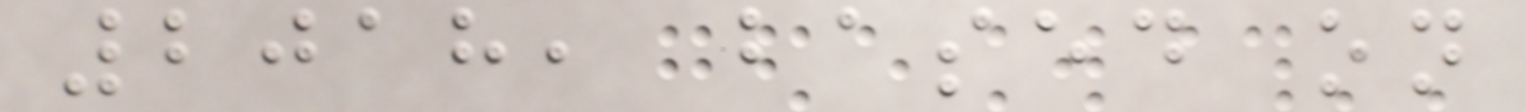2018, based on
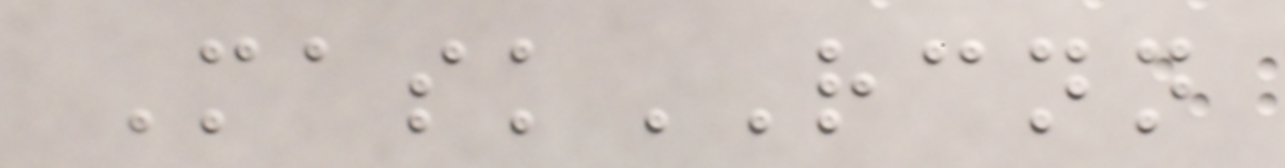MaskRCNN
